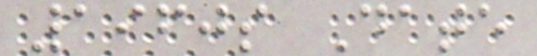1960s Date
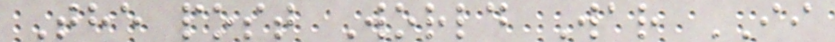The post World War II
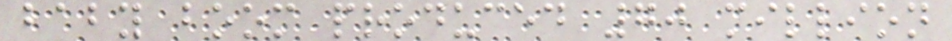baby boom produced 70 million
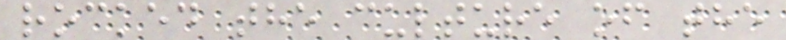rocked the culture of the
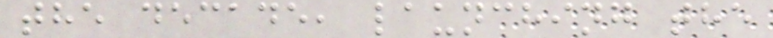the decade, launching the
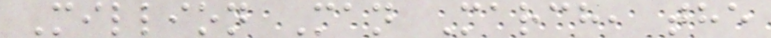Million Man March, the
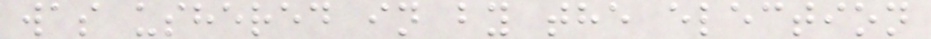was ushered in by the election
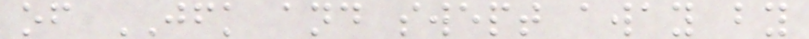of JFK and swept away by
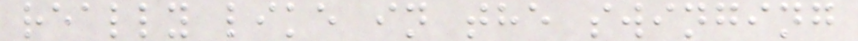really like in the swinging
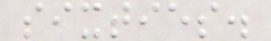sixties.
